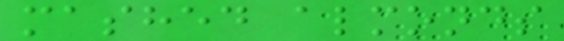mashed almonds
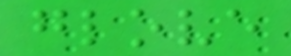glove
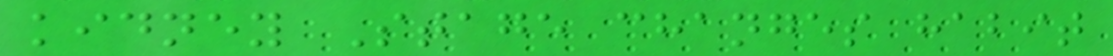kidney Stage changes habit
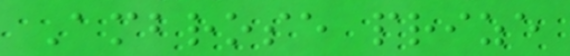Ambrose prize
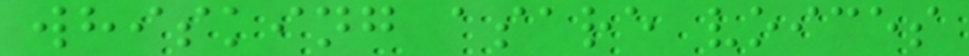whisking asare voices
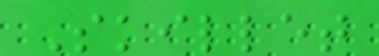Skillet
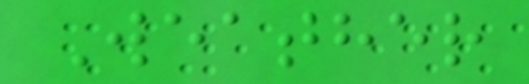Weather
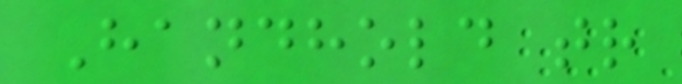Handhold tr
